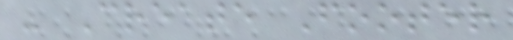- Create Footer
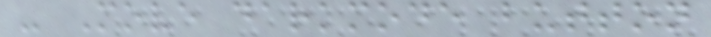- Move darkmode button
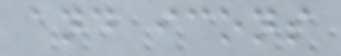and icons
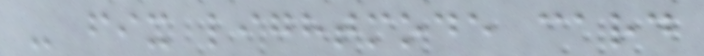- fix lightmode card
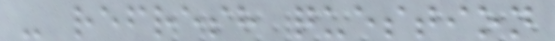- refresh question
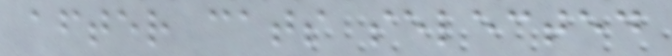after cats selected
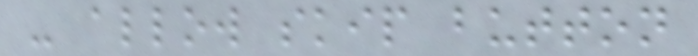- allow skip button
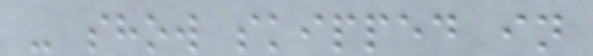- show skipped in
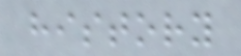history
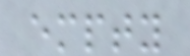empty
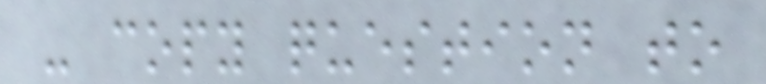- copy question to
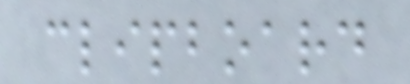clipboard
